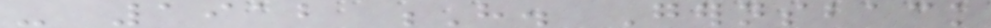- 1912 H. Gernsback
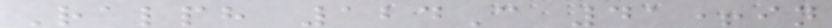Ralph 124C 41+in
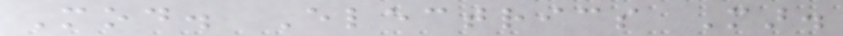Mod. Electrics Mar.
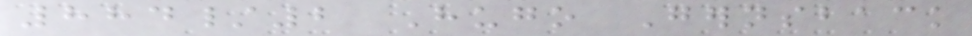884/2 Hugo Gernsback
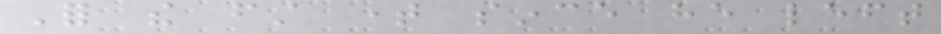For the first time since he left
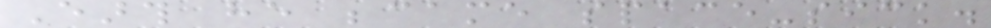Earth he became space-sick.
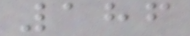186
